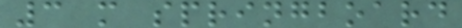3 m springboard
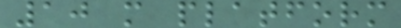10 m platform
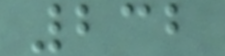232
